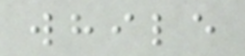while
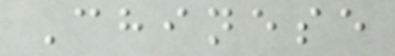Chinese
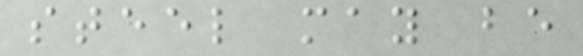steel may be
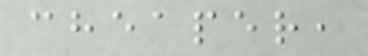cheaper,
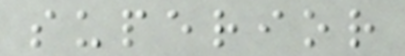superior
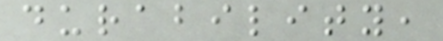durability,
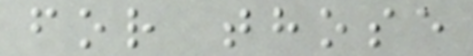for those
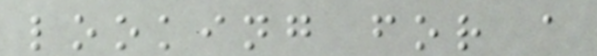looking for a
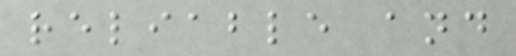reliable and
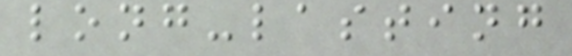long-lasting
